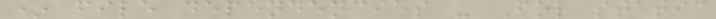* file dependencies - For static
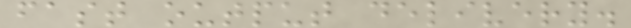fast output delivery.
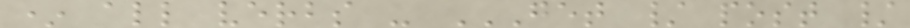* all verbs - GET / POST /
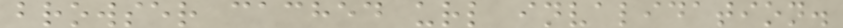browser cached url invalidation.
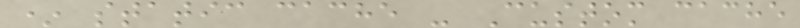* static cache - Custom cache
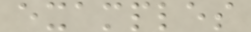examples
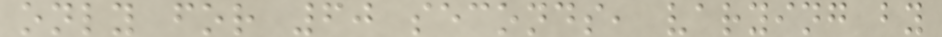only for 60 seconds, varying by
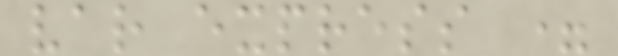var express =
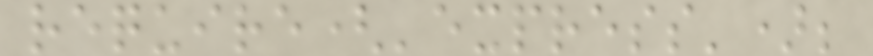require('express');
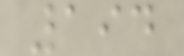194
